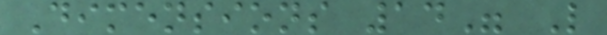Dimensions 14" L
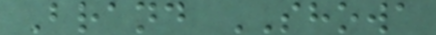Brand SHOWA
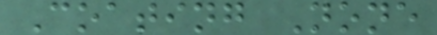Coating None
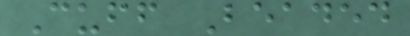Cuff Beaded
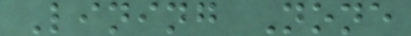Lining None
